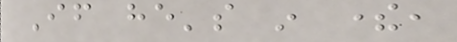If he's in there,
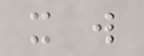it will
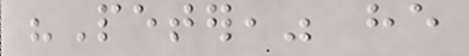"Peter," he
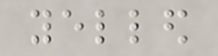yelled
